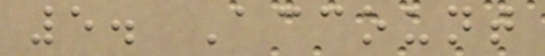5. Account
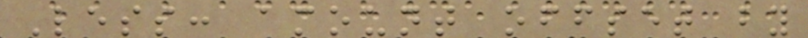Less: amount offset by
